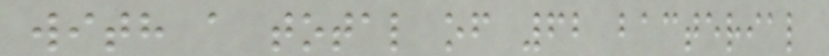with a total of 62 bacterial
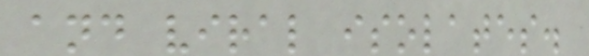and viral isolates.
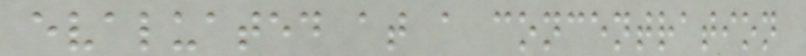evaluated at a concentration
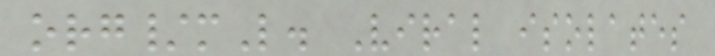org/mL. Viral isolates
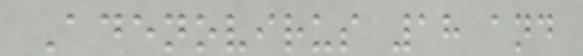Adenovirus 18 and
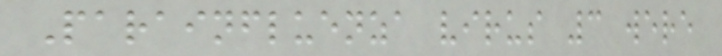Parainfluenza virus 3 were
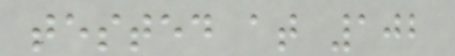tested at 102
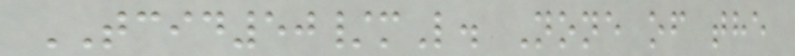TCID50/mL. None of the
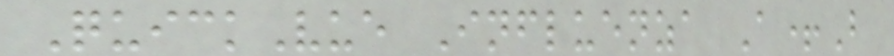QuickVue Influenza A+B
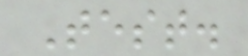Test.
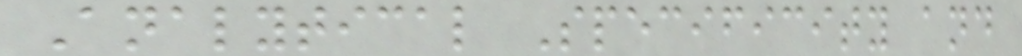Analytical Specificity and
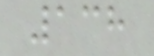138
